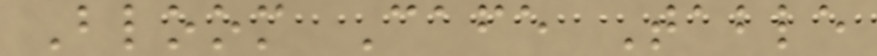Bloom Cafe Table
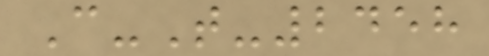C-T-2458
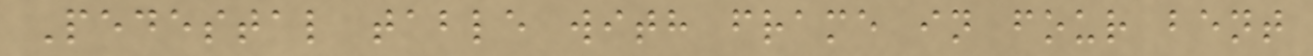Pedestal table with frame in four bent
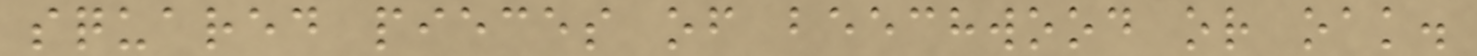squared pieces of beechwood or oak.
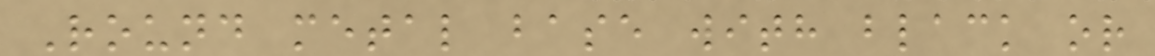Round metal base with black or
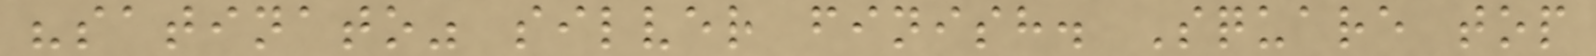"satinato" silver finish. Square top
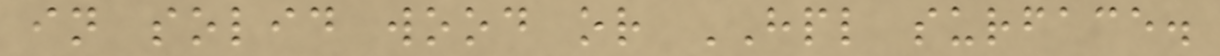in solid wood or HPL surface.
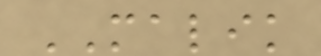MALIK
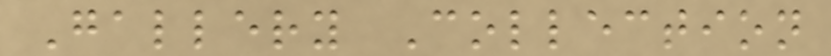Gallery Collection
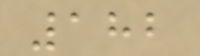182
